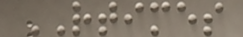RTIMES
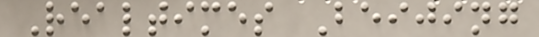Realtimes Beijing
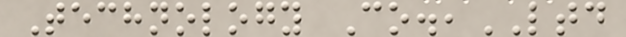Technology Co.,LTD
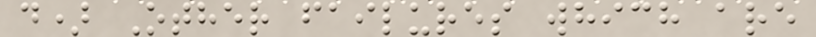d) Other failures which are
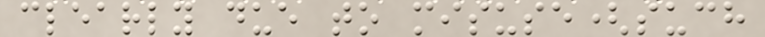clearly due to misuse(such
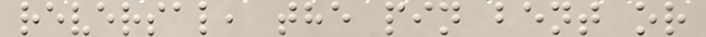reversal, the pin bent or
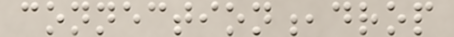connection,drop
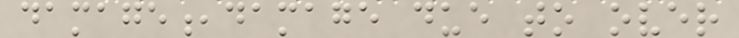damage,damage due to over
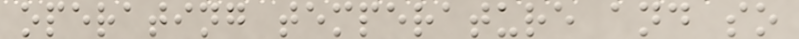operating temperature and so
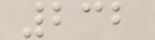232
